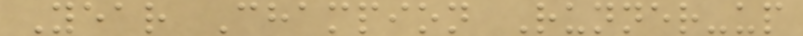Year Champion Runner-up
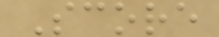Score
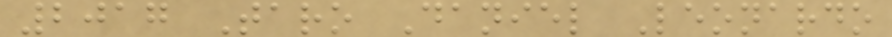2017 Taro Daniel Leonardo
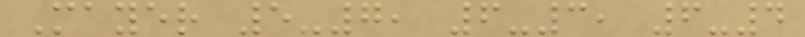Mayer 5-7, 6-3, 6-4
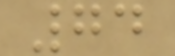74
